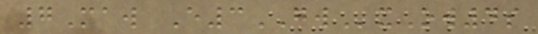7Maw E3GWxOw4s
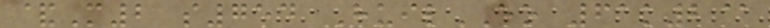&M2 s754 HuilEO 61k2@
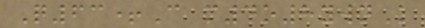Q63+C m4o8ywnK
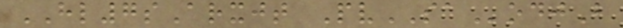HL7sArxjt PvSAodjB
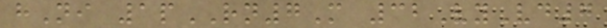hNi 1pRN7M 32VyVd7
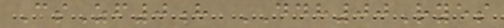CsZf0h DDH00Ryes
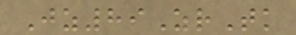Jz89ZrTk
